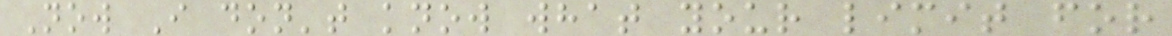Now I don't know what your limit for
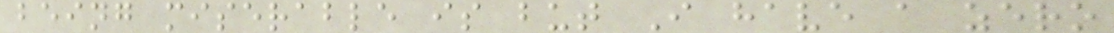being miserable is but I have a zero
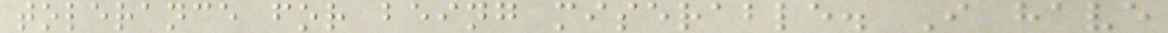tolerance for being miserable. I have
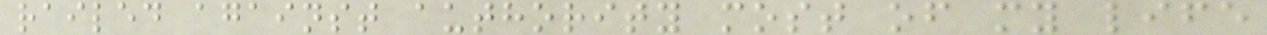railed against authority most of my life
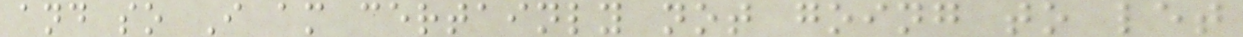and so I am certainly not going to let
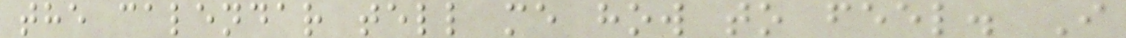the calendar tell me how to feel. I
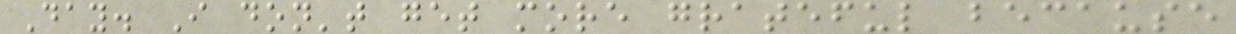Day. I don't get more grateful because
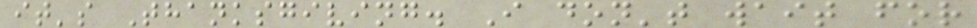it's Thanksgiving. I don't wait for
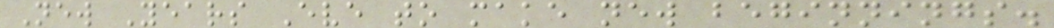New Years Eve to make new beginnings.
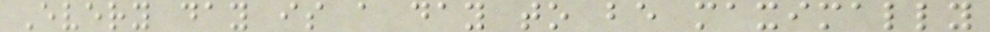Every day is a day to be maximally
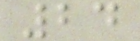24
